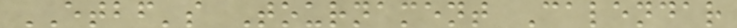ETBF's Tournament Calendar
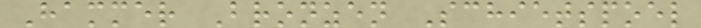Hammer Bronzen Schietspoel
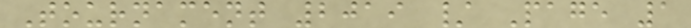Tournament 2019 / Page 1
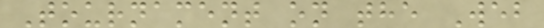Tournament on the Web
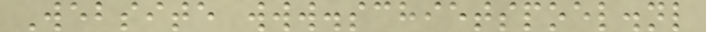Website www.schietspoel.nl
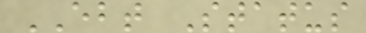EBT Status
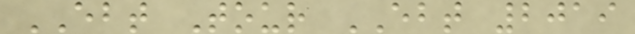EBT Tour EBT 2019
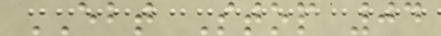EBT Stop 04
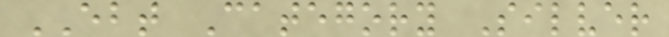EBT Category Silver
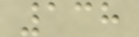138
